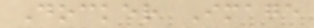Docker Image
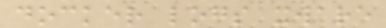docker logs xware
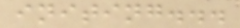initing...
